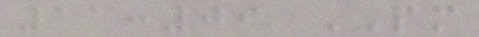11:09 PM
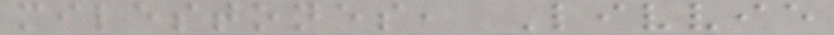milestones, Livvie
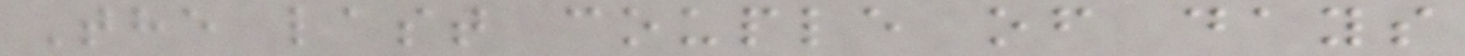The last couple of days
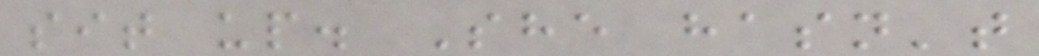sit up. She hasn't
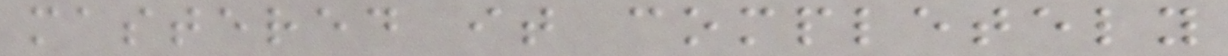mastered it completely
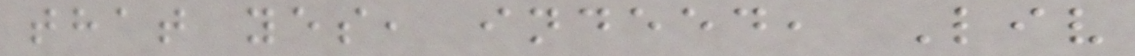that yes, indeed, Liv
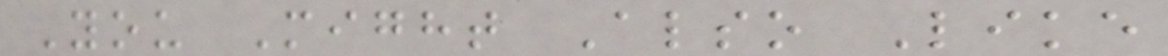You Might Also Like
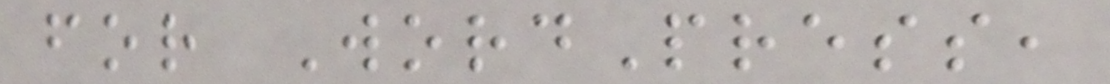for WordPress,
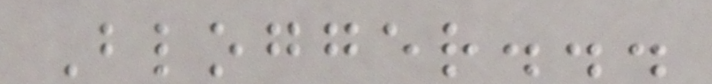Blogger...
